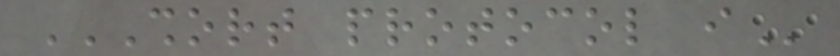SHORT PROTOCOL I
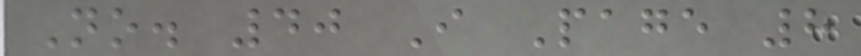No. 40 I Page 8
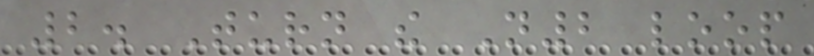2. Turn the N2 loop
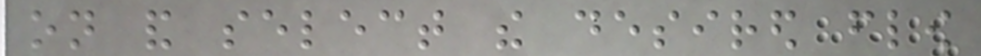on and select the desired flow
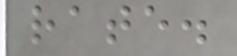rate.
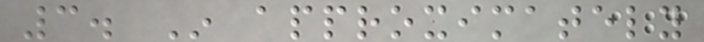3. In approximately
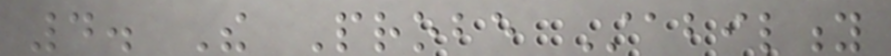4. The Probe Stability
